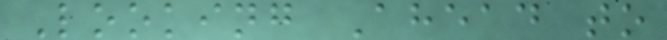Looking Ahead to
